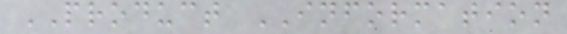PRODUCT INFORMATION
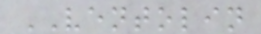VENTOLIN
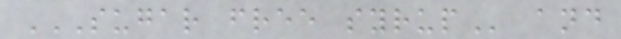SUGAR FREE SYRUP and
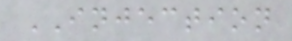INJECTION
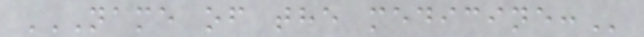NAME OF THE MEDICINE:
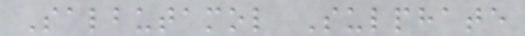Salbutamol Sulphate
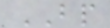BP
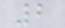2
